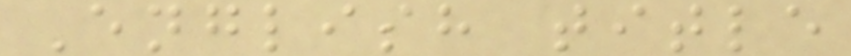English title
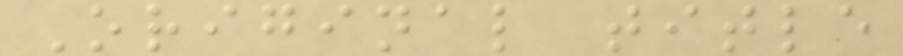Original title
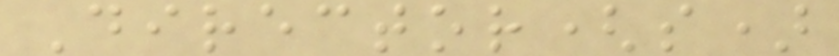Director(s)
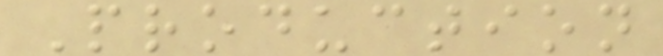Production
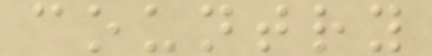country
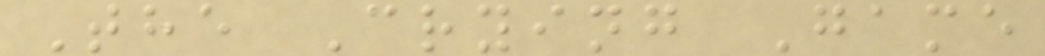The Crying Game
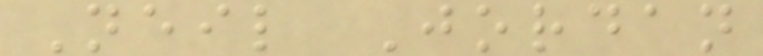Neil Jordan
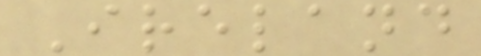Ireland
